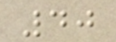40
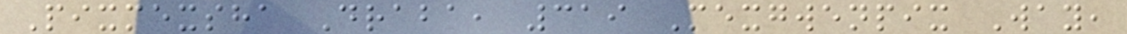Pixmexsha Draba, 319 Mexgwenpix Way,
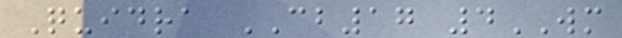Quidra CB17 4WM
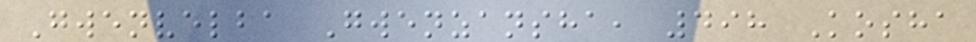Gwenvelba Gwenzansha, 498 Kosha
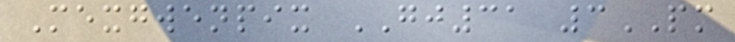Mexgwenpix GJ31 3PM
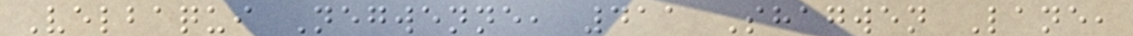Velbaqui Negwenne, 411 Shagwen Lane,
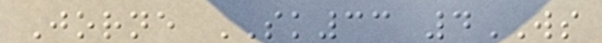Jorne SK33 4WS
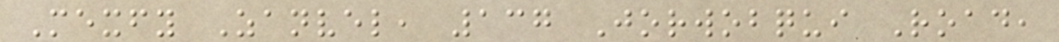Mexfy Zanvel, 137 Jorwobqui Road,
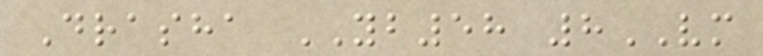Drasha YB58 8VM
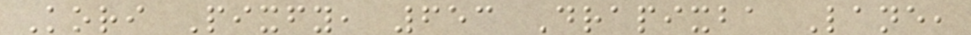Kori Pixfy, 653 Drapixba Lane,
